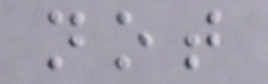not
